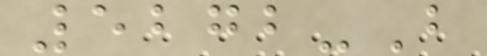5272-B
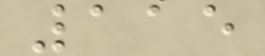115
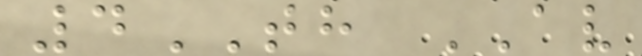4TH AV
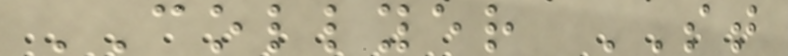COLLYER ST
